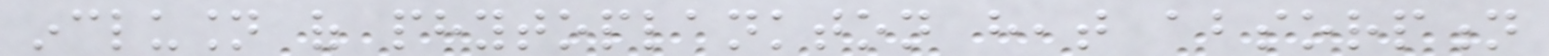inclusion of phytoplankton heat absorption
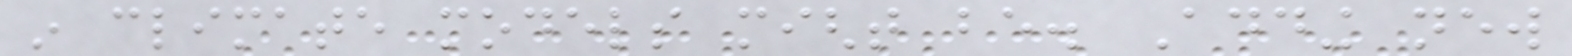in climate models might be. Adding new
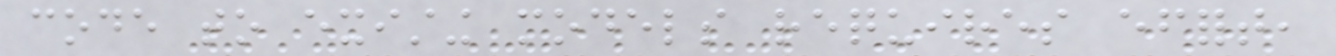code to existing models requires effort,
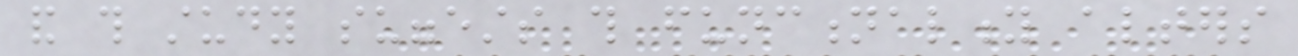and this study suggests this functionality alters
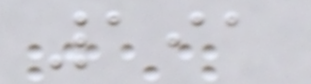191
